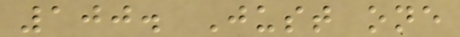100. Just one
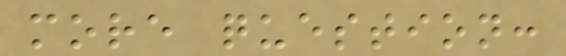more question:
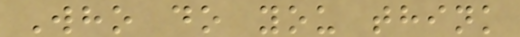Who do you think
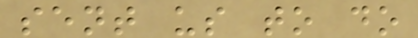sent us to do
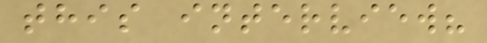this interview?
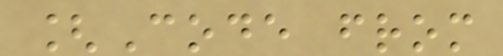[Code from
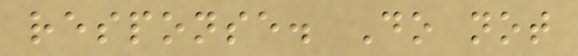response. Do not
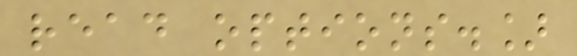read options.]
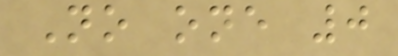No one 0
